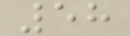58
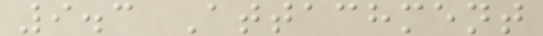9.3 Attachment
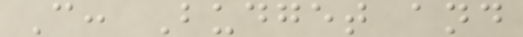C: Budget and
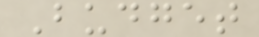Budget
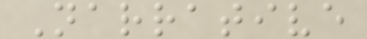Narrative
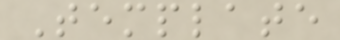Template
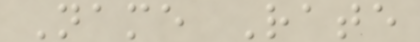Name Rate
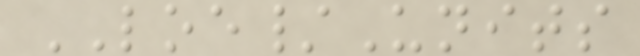LOE/Units
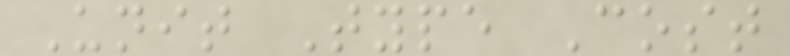Unit Type Cost
